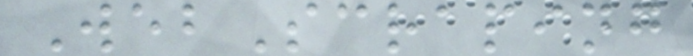WebScraping
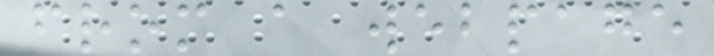from a webpage
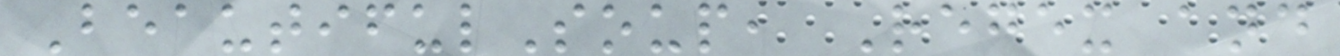BeautifulSoup, Regex and
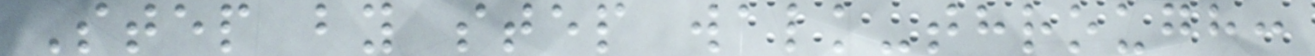Step by step walk-through:
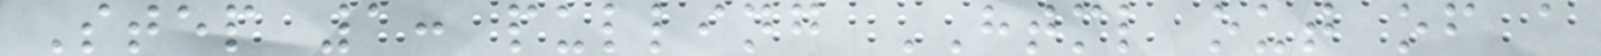Step 1: pulling HTML out of a
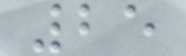25
